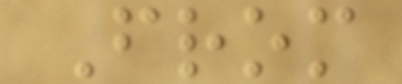From
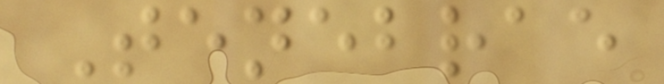Tenebrae
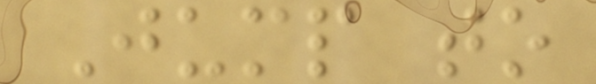Jump to
